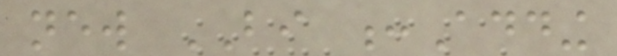new BI :Adding
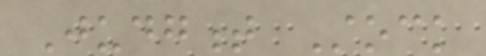Judgment Stock
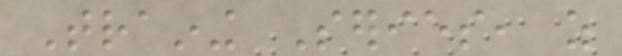Training Series, as
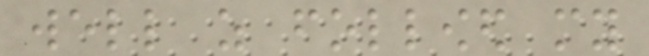well as followed my
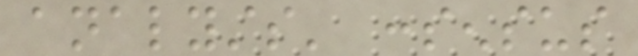analysts' consensus
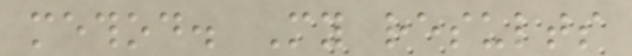method. My results
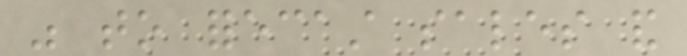was to forecast sales and
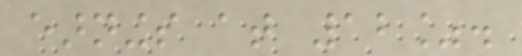earnings at 12%.
